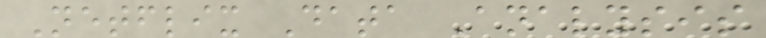Netflix Data Analysis
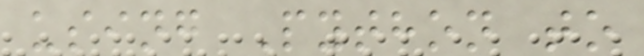using Python to
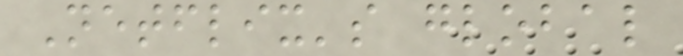Netflix's global
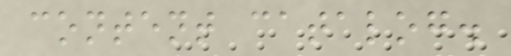content catalog.
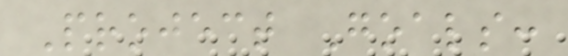Project Goals:
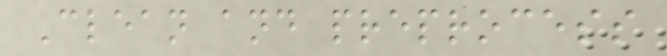Clean and preprocess
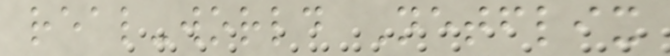real-world Netflix
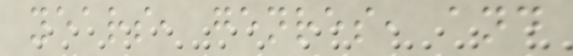years, genres, and
